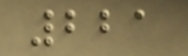221
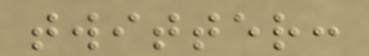twitter:
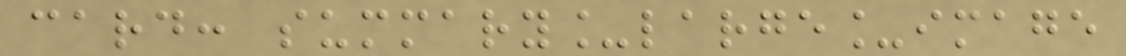card: summary_large_image
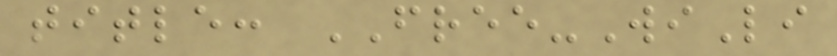title: FREE-WiLi
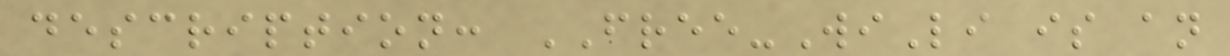description: FREE-WiLi is an
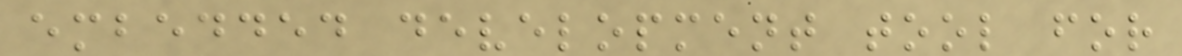embedded development tool for
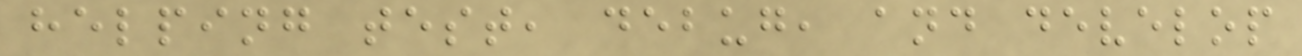helping test, debug, and develop
